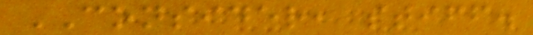CONSIDER, stiff.
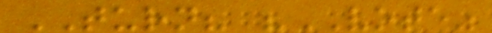TURN? "VOTE"
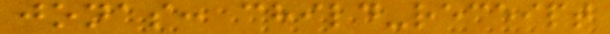jonas: child-receipt
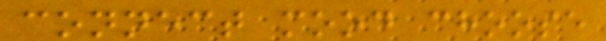connect mood choose
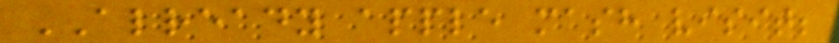ALREADY apple mash visit;
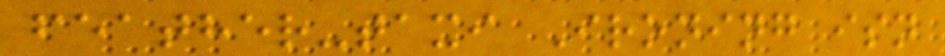feather-taxi Ironing isn
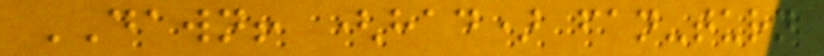DAWN! (had) fan-turn
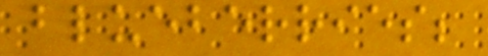blueberries;
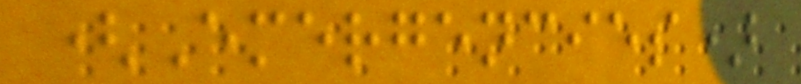(Emergencies)
